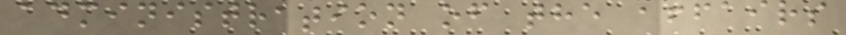administration of the affairs
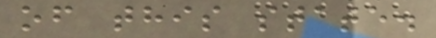of this state.
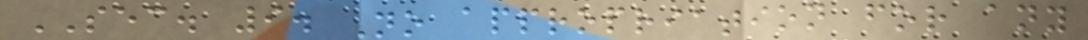SEC. 9. No appropriation for any
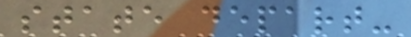state depart-
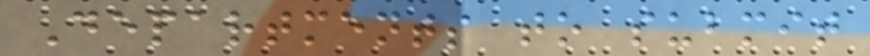Departments to submit
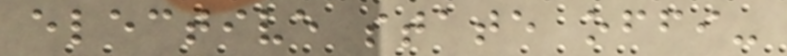elective state offi-
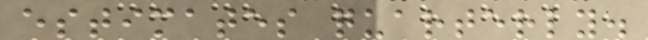estimates quarterly.
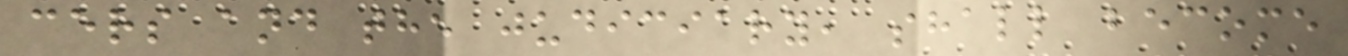cers and the judiciary, shall become
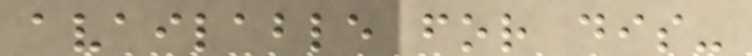available for dis-
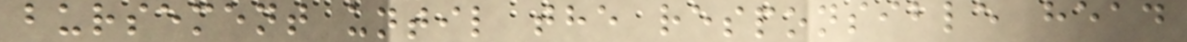bursement until the responsible head
